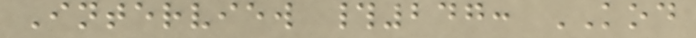Interview #247: KOD
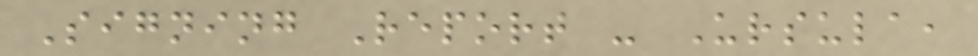Signing Report - Ursula,
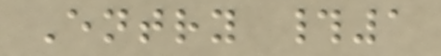Entry #1
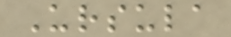Ursula
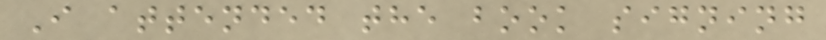I attended the book signing
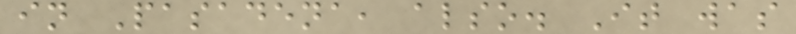in Pasadena, also. It was
